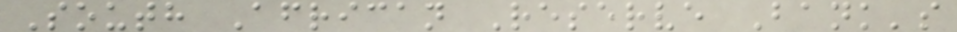South African Reserve Bank's
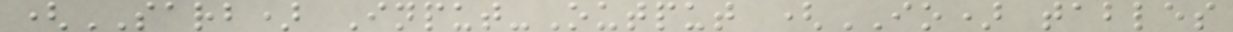(SARB) Input-Output (IO) tables
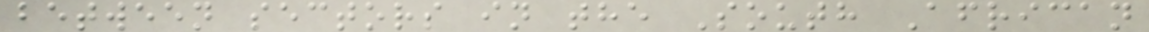between sectors in the South African
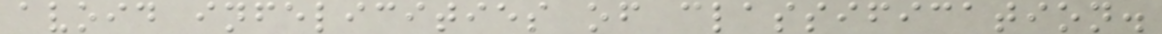avoid infelicities of classification.
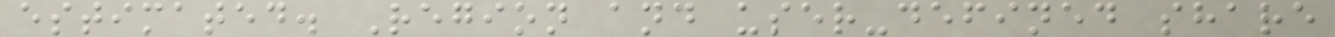estimated. Region and user-defined share
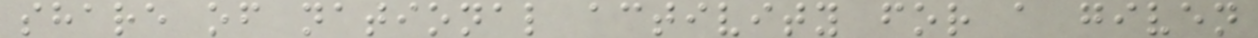share of national activity for a given
